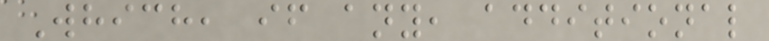Which, if any, additional
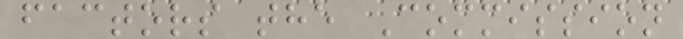factors the Commission
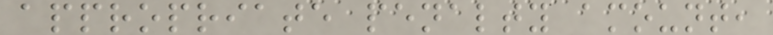appropriate penalty amount,
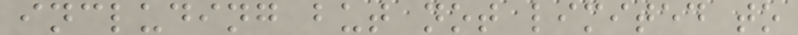including but not limited to
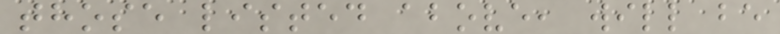those listed above, will be
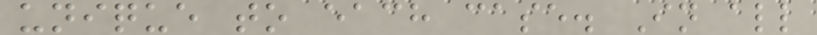unique to each case. In all
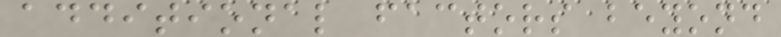additional factors beyond
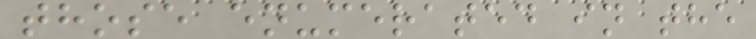those enumerated in the
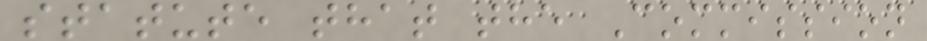statute that the Commission
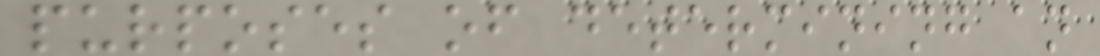purposes of determining an
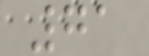71
